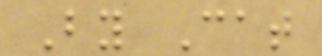By Cat
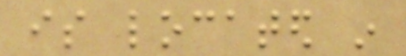is located in
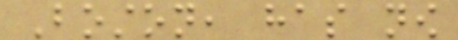Boston, has now
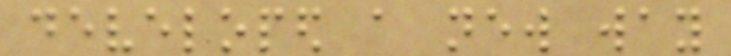developed a new way
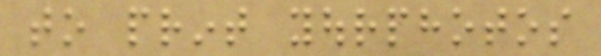to print yourphotos
